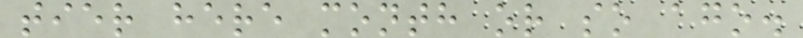tier here month or so ago.
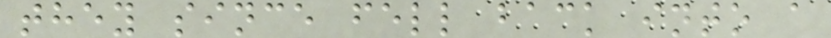they since fell back into a
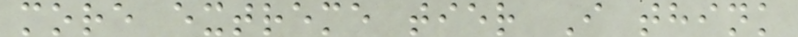more extreme tier I think
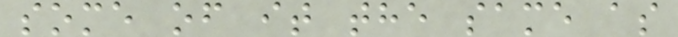some of it the same as
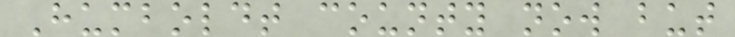Humboldt county now but
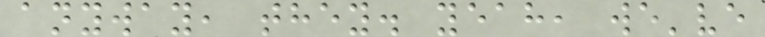anyway, they. yeah, we've
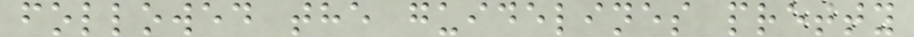followed the guidelines pretty
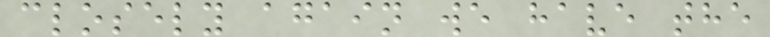closely again we have the
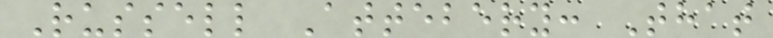Russell Attebery: That
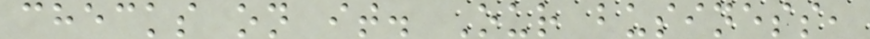checks on it. Our business,
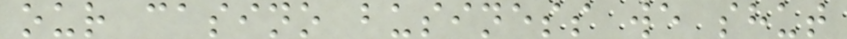our casino business we shut
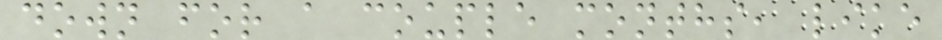down for a couple months, like
